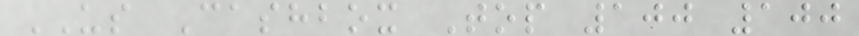US Cashbox Top 100 100
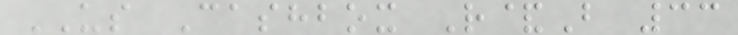US Cashbox R&B 33
